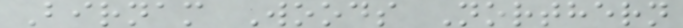Birnam Woods Northern
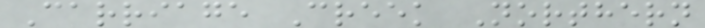Carriage Creek Northern
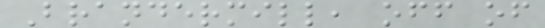Brandermill, off of
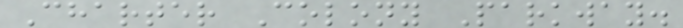Charter Colony Parkway.
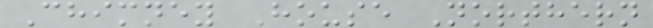Chimney House Northern
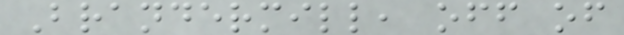Brandermill, off of
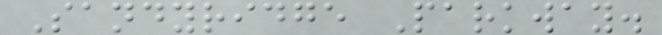Sandyridge Parkway.
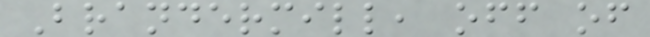Brandermill, off of
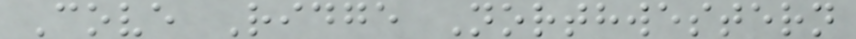Cove Ridge Northwestern
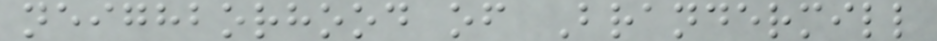neighborhood of Brandermill
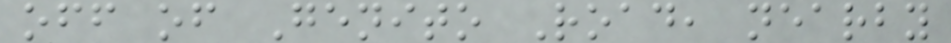off of Genito Road, nearby
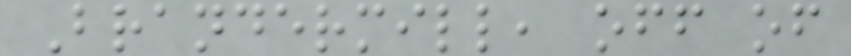Brandermill, off of
